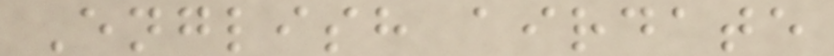English airdate
